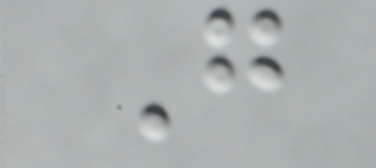G
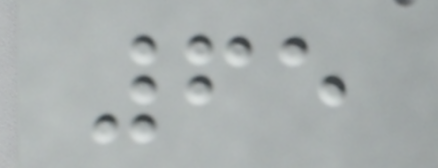65
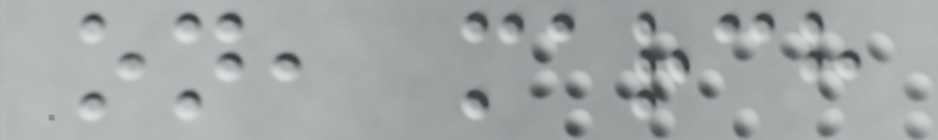on, march
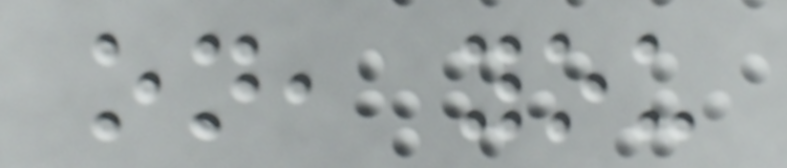on, you
